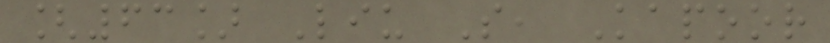[63] Liu S, Kapoor
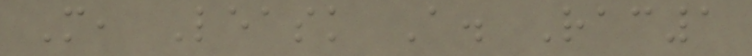M, Leask A. Rac1
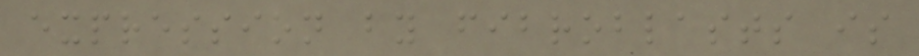expression by fibroblasts is
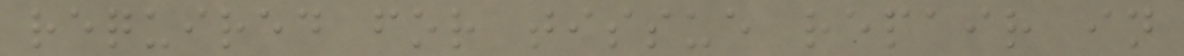required for tissue repair in
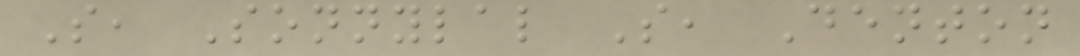S, Sonnylal S, Denton
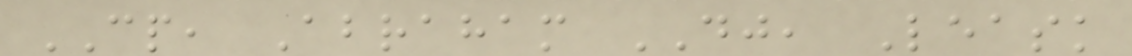CP, Abraham DJ, Leask
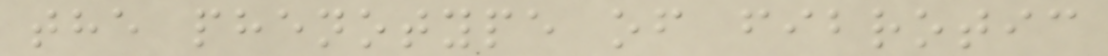the phenotype of fibrotic
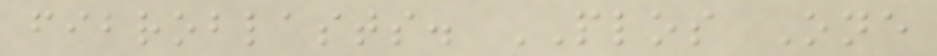fibroblasts. PLOS One
